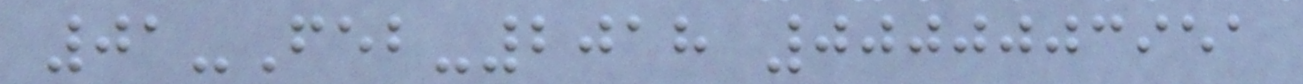01-Feb-2018 0000003951
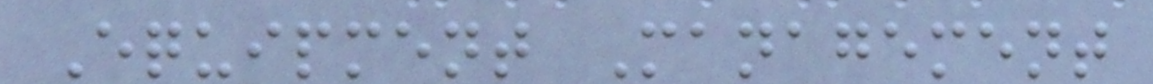Equipment Management
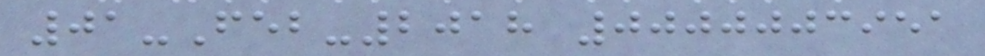01-Feb-2018 0000003951
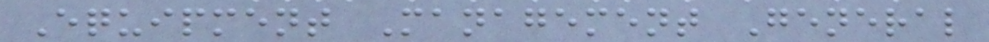Equipment Management General
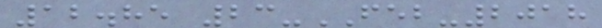12.85 23-FEB-2018
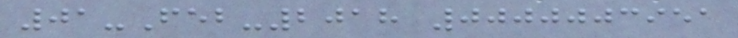01-Feb-2018 0000003951
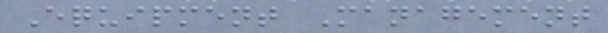Equipment Management
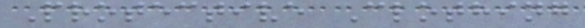Protective Clothing
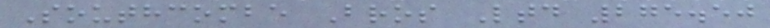Southcombe Bros Ltd 275.50
